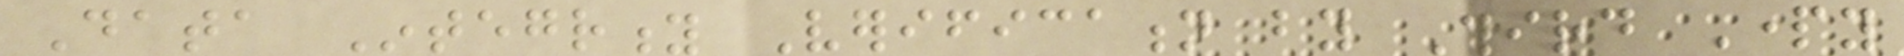Data Integrity Verification by Third Party
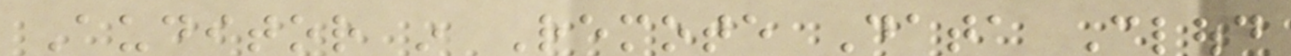Auditor in Remote Data Cloud
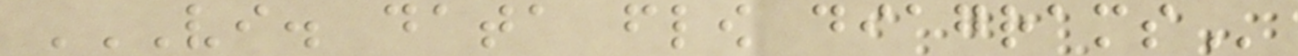VI. DATA FLOW DIAGRAMS
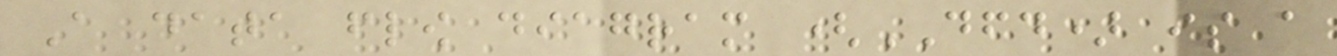A data flow diagram (DFD) is a
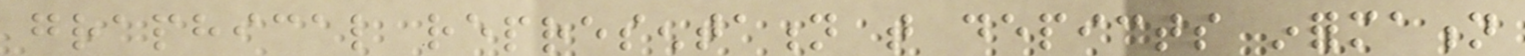graphical representation that depicts information
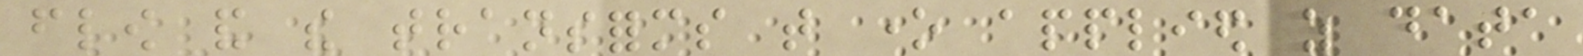flow and the transforms that one applied as data
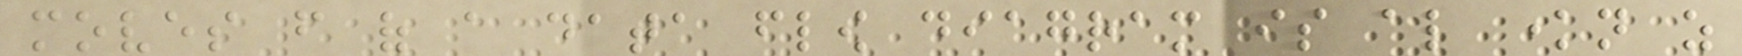moves from of a data flow diagram is also known as
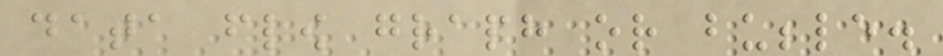data flow graph or bubble.
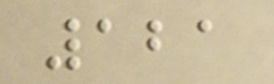121
